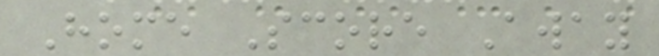Home Score Away
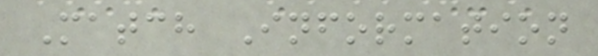Match Information
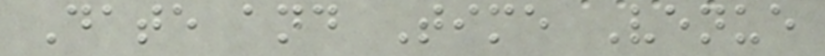Date and Time Venue
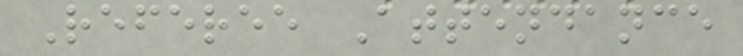Referee Attendance
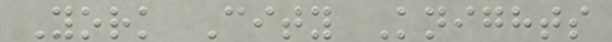York City Knights
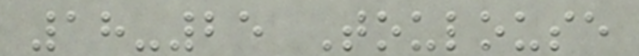18-25 Toulouse
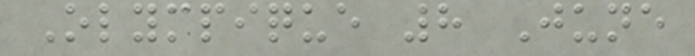Olympique 8 June
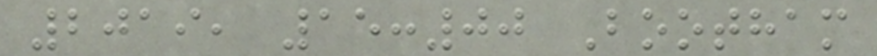2019, 15:00 Bootham
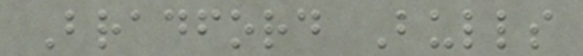Bradford Bulls
